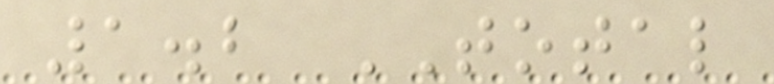1.2 TOTAL
